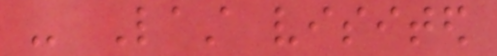- Last visited
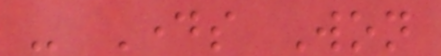- Days Won
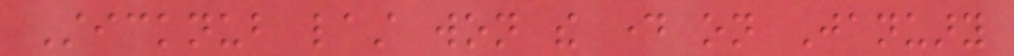Sticknub last won the day on January
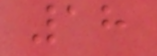18
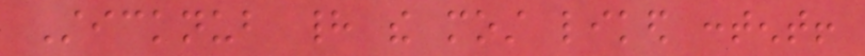Sticknub had the most liked content!
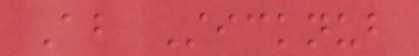About Sticknub
